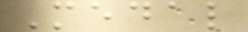Medal
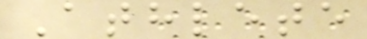Athlete
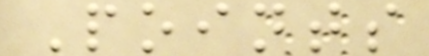Points
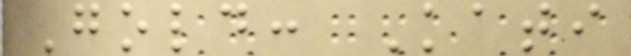Gold: Kati
